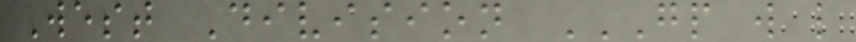West Division GP W L
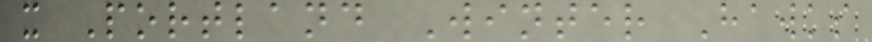x Portland Winter Hawks
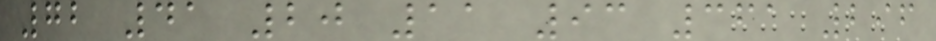72 41 20 11 93 361 296
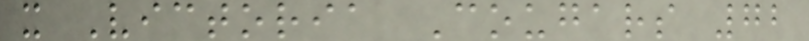x Victoria Cougars 72
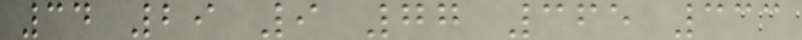34 29 9 77 365 333
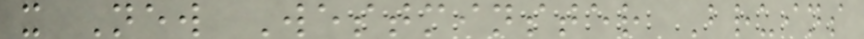x New Westminster Bruins
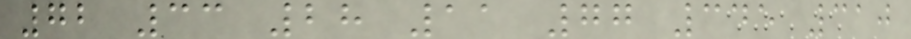72 33 28 11 77 345 310
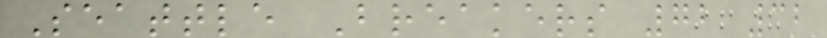Seattle Breakers 72 32
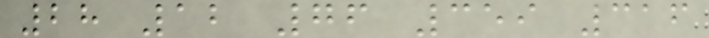28 12 76 359 316
